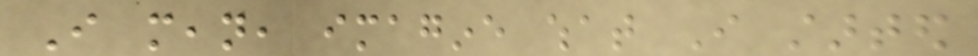I mean, imagine what I started
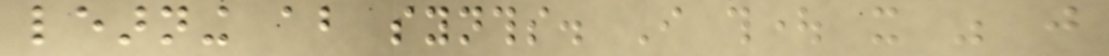learning about synths. I thought it was just
